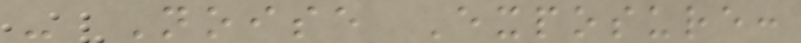- Noise Exposure:
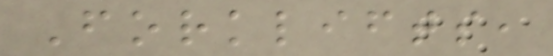Forklifts,
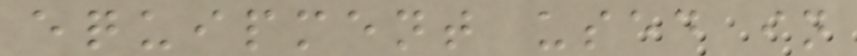equipment used in
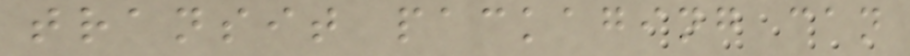transit packaging can
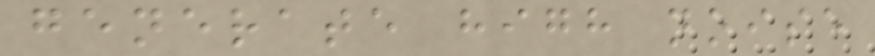generate high noise
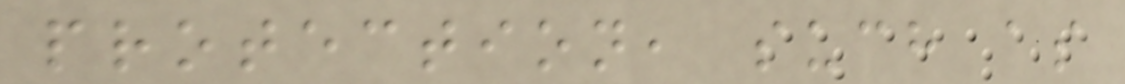protection, such as
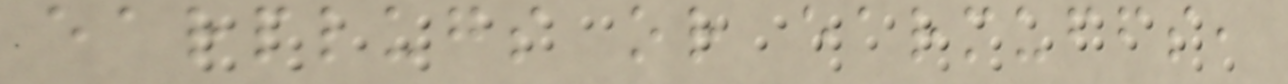earplugs or earmuffs,
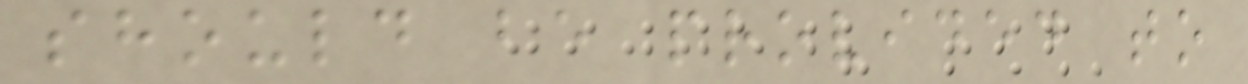should be provided to
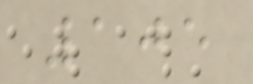105
